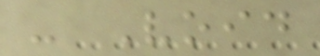- Void
